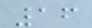16
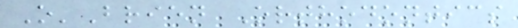O'Brien Orthodontics
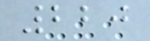220
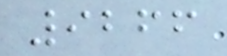9266
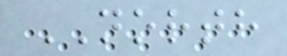NORTH
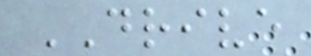DRIVE
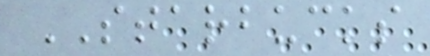STARBUCKS
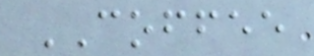COFFEE
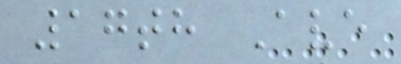17th Ave
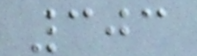303
